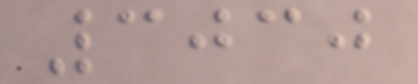3030
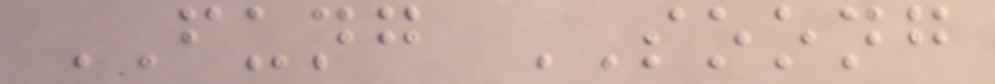FUNG SOONG
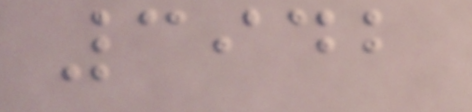3942
